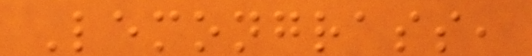Lemongrass,
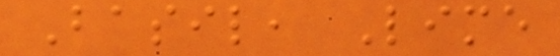Basil, Lime
